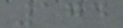174
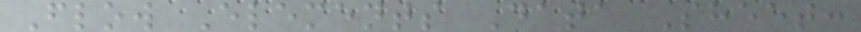Flow Elements Data Sheet:
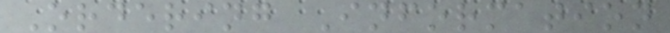Ordering Information
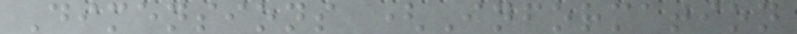Dimensions (Information
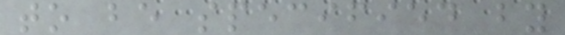to be specified by
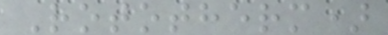Rototherm)
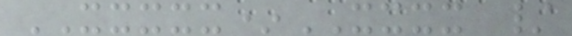XXXXX*XXXX /
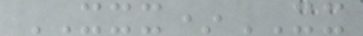XXX*XX
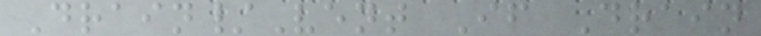Drain/Vent If Drain
